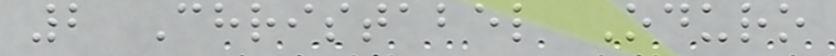2 Christabel Oduro
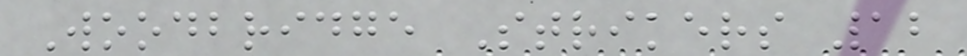Woodbridge Strikers 12
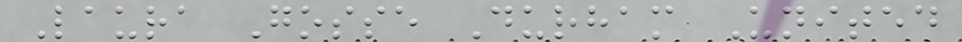Laura Gosse Durham United
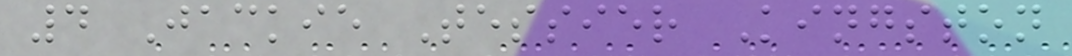4 Jackie Tessier Kingston
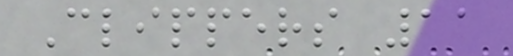Clippers 11
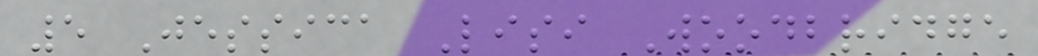5 Jessica Lisi Woodbridge
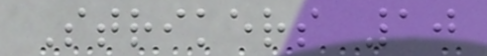Strikers 10
